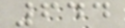644
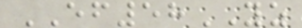EF58YZ
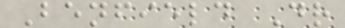Benfield Dr
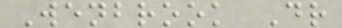Wenbrook Dr
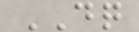DQ
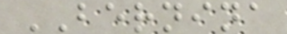BERNINA
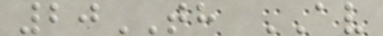20TH AV
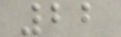22
